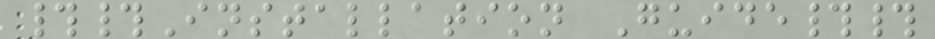##Installation Guide##
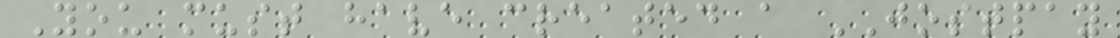You must have created a JOSTPAY
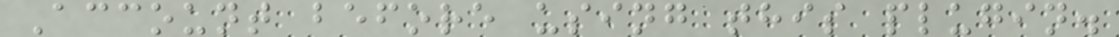Account before using this plugin.
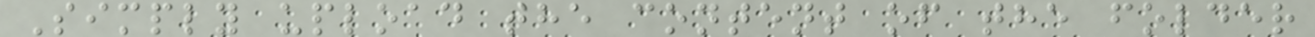Simply upload the content of the folder
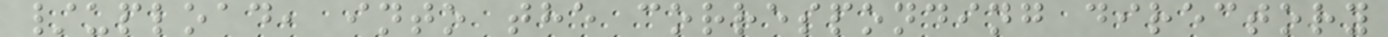/upload, into the corresponding directory
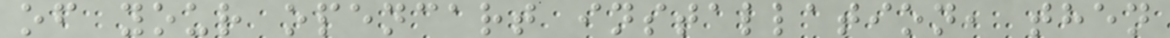of your opencart installation, then
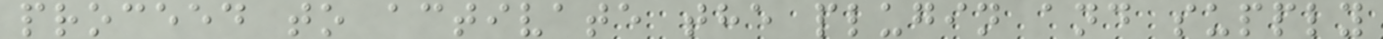proceed to activate the plugin and supply
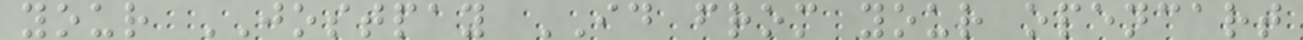your JOSTPAY ID from your opencart
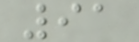91
